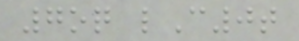7oq lC0t
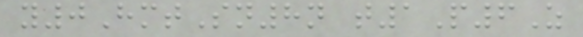y0HmtSn8n t1P6Z
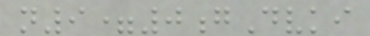n9=0gDvki
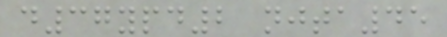d37ypd2 njta45
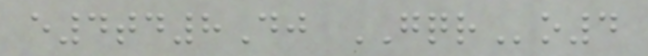e4td8Dj GQRo4
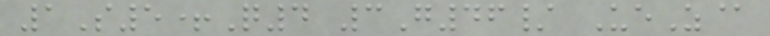1S5+Q4 3G46/ UeZ@
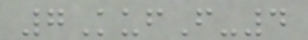7KufF-4
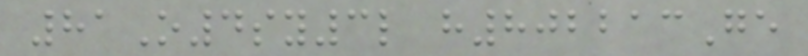81O4sy3l h802213Ge
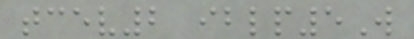tcev2 iblp5W
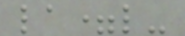la=l-
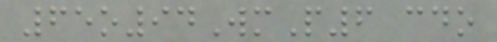65o94WmP6 cdo
